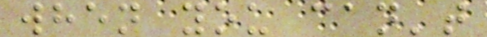when you can't
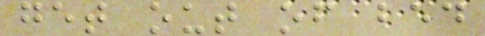get out of bed
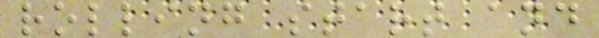rolling start and
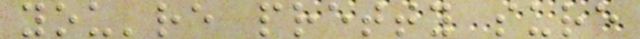you're pretty sure
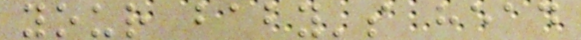your baby's head
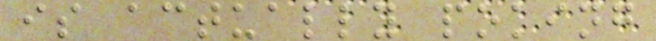is actually poking
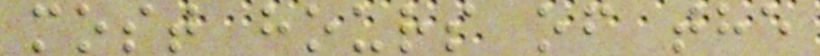most hours of the
